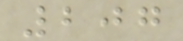207
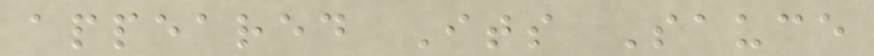appeared Its Sauce
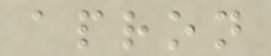apron
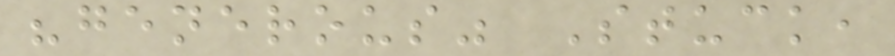"generous" Stuck,
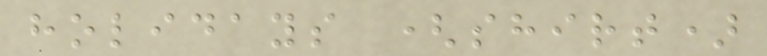holidays (shirt)
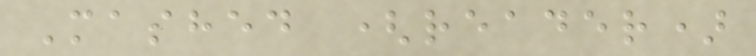Mashed (reader)
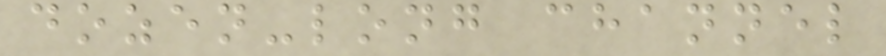dozen-long channel
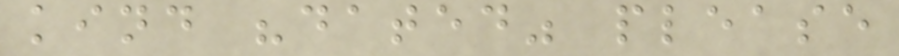kind "dated" please
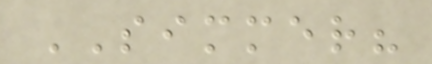SIMMER?
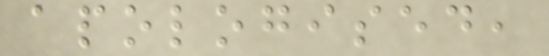apologised,
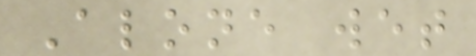Alone wet
